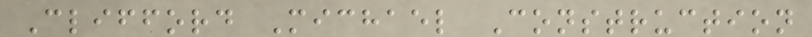Clifford Michael Construction
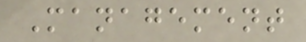Management
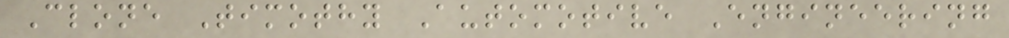Clone Timothy Automotive Engineering
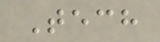Tech
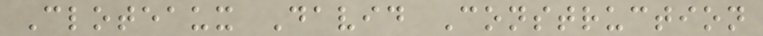Cloteaux David Construction
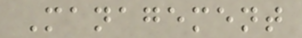Management
